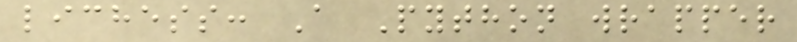lichess: A Python wrapper
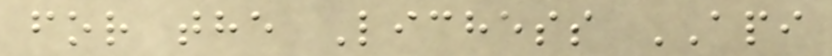for the Lichess API
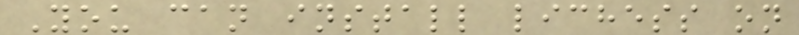You can install lichess on
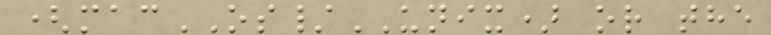(macOS/UNIX) or the
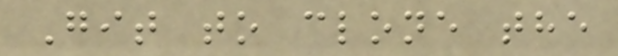Git to clone the
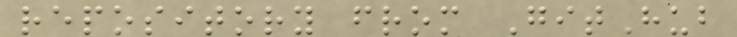repository from GitHub
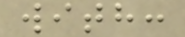with:
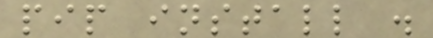pip install .
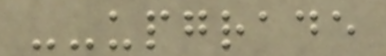--upgrade
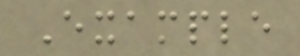Example
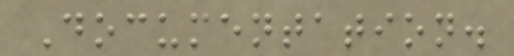Documentation.
